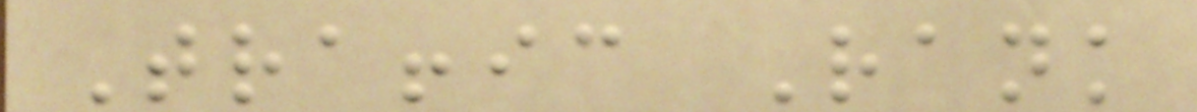Traffic Rank
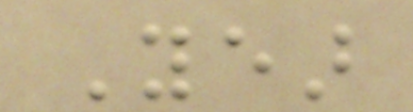Year
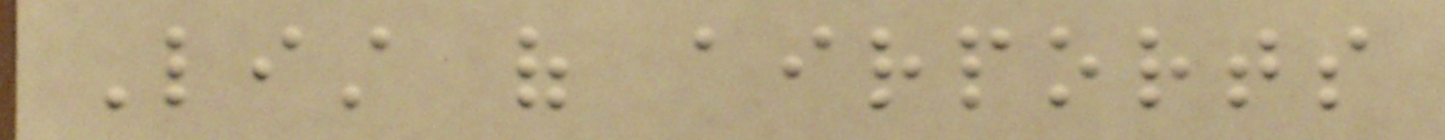List of airports
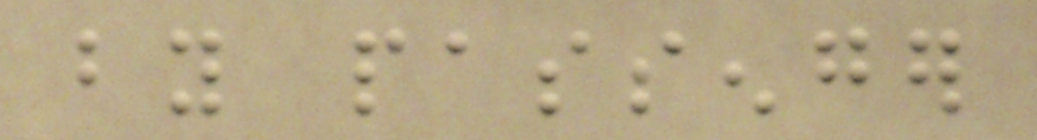by passenger
